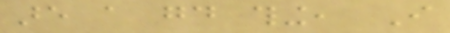are a good thing, I
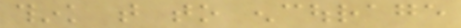think that to encourage
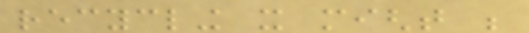recycling it might be
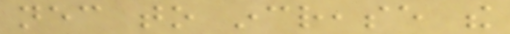necessary to increase the
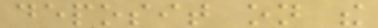deposit on the
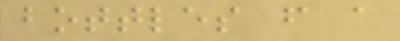bottles from a
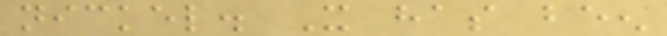nickel. It has been
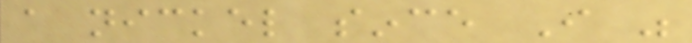a nickel since I was
